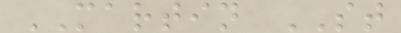MARTIN ST
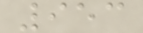953
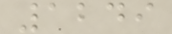1249
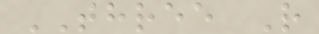THREE R
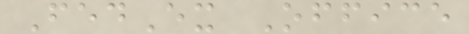FedEx Office
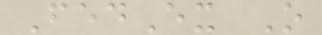FedEx O
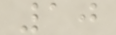10
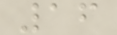16
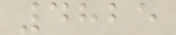4825
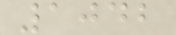1042
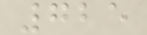725
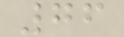76
